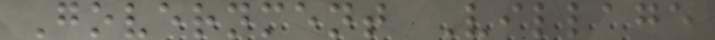Government Village
